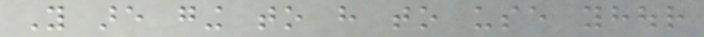You are ging to have to use yhour
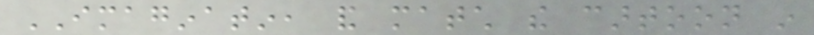IMAGINATIN, and match the cartoon in
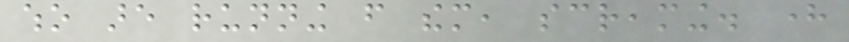who are running from them, screaming. here
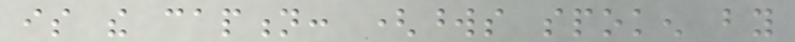is the caption: (words spoken by
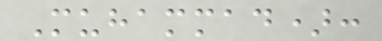Muhammad):
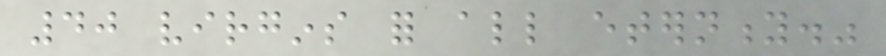40 virgins for all eternity."
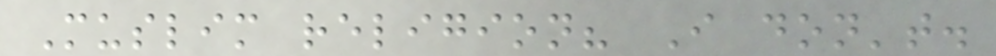Muslim religion? I don't.
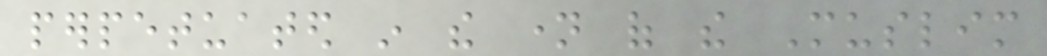perpetuated in the name of the Muslim
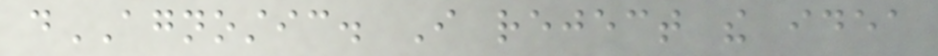dAGNOSTIC. I reject the idea
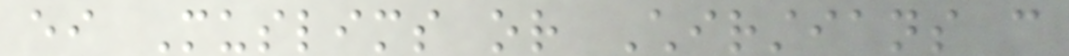either Muslims or Chirstians can
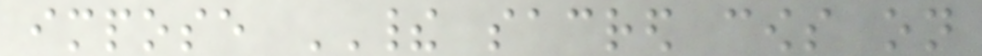impose THEIR sacred cows on
